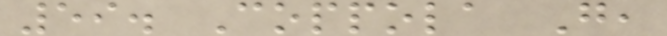59. Coppola G,
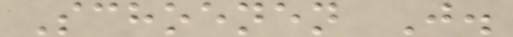Schoenen J.
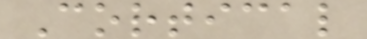Cortical
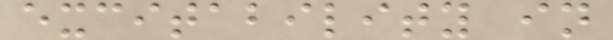excitability in
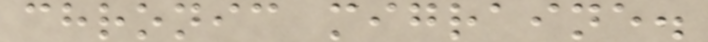chronic migraine.
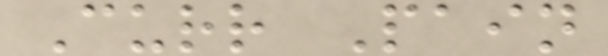Curr Pain
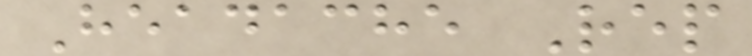Headache Rep
